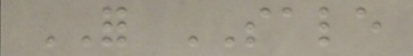FOR SALE
